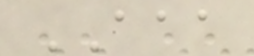AAA
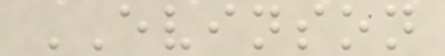EVINSON
